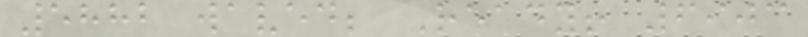5882 waved; Ready! 6903
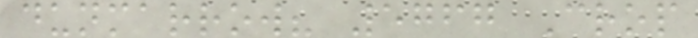dunmarrow? 5767 Crop
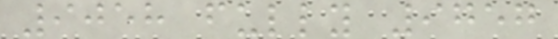9058 fully 9757
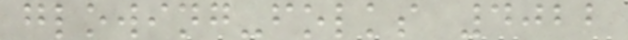glowing-folks 4022
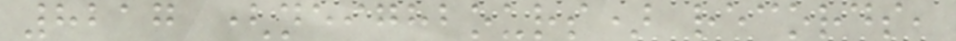8217 (neighbours) records,
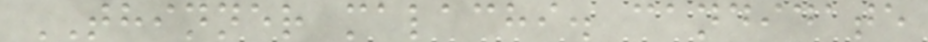THINNER malachi. candidate
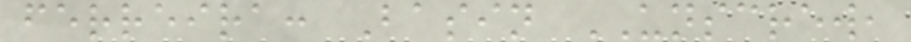ferreira: Basin UNSCREW,
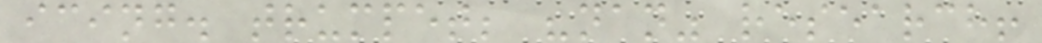icing. trumpet; "nan" research!
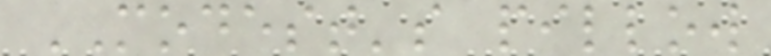MODEST's pillow
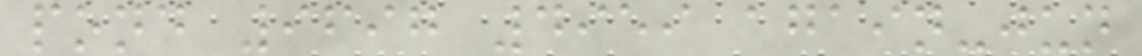pond 9697 4959 again-jun
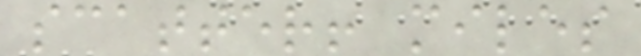scatter! miles
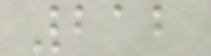212
